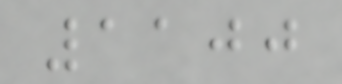1100
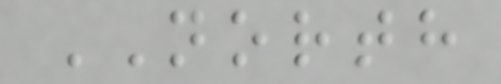NORTH
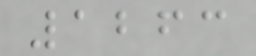1263
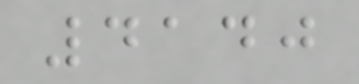4140
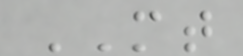MT
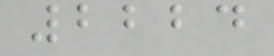2224
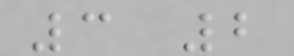3 2
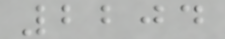2204
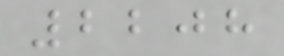2208
